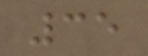35
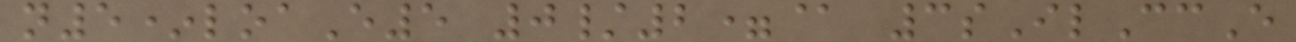n5*loaE5 0/2=@ 3sIlCcE
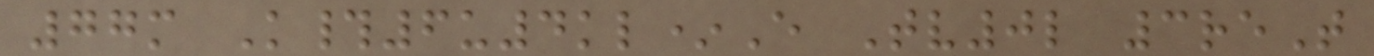77m K#6u4kl*E Tv0l 3reT
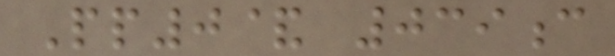Pp0& 039c
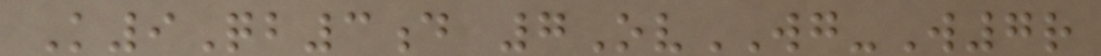K9Qb3d 7OvWG-W7r
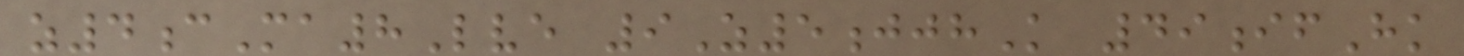z4cMa8Lve 9Z5jjhK 49ifHk
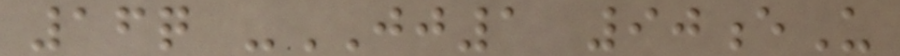16q -JJ1 90eU
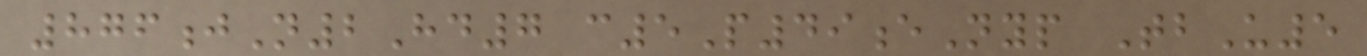876jN2Hd7 c5P49eNyp TbU5
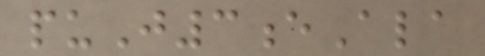puJ3eAla
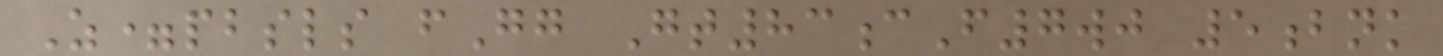Z=pbsls fGg Gt83cF7wj 5bnk
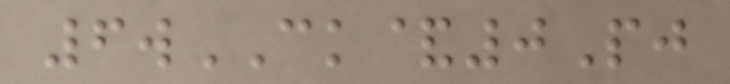6wCK&0Pj
